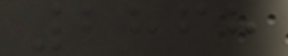2868
